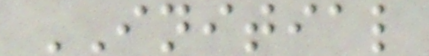INITIAL
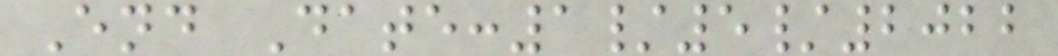End Date:1/5/2022
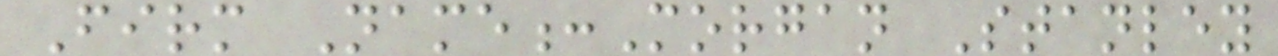Firm Name:Morgan Stanley
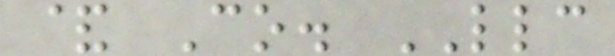& Co. LLC
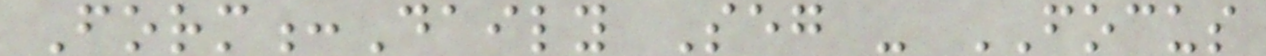Form:Daily Seg - FOCUS
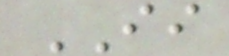II
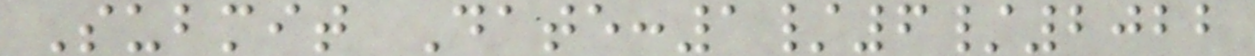Submit Date:1/6/2022
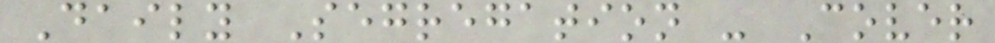Daily Segregation - Cover
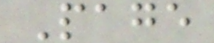Page
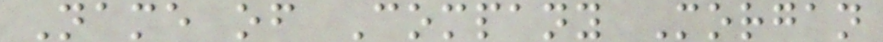Name of Company Morgan
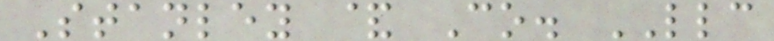Stanley & Co. LLC
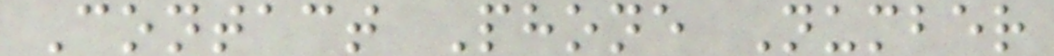Contact Phone Number
